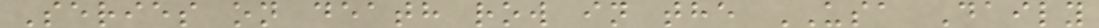Series on death row in the USA Daily
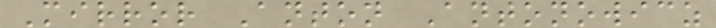Mirror Anton Antonowicz
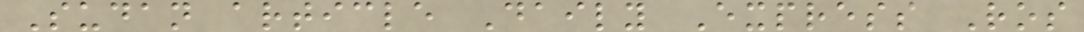Sudan article Daily Express Ros
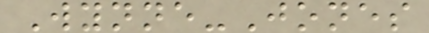Wynne-Jones
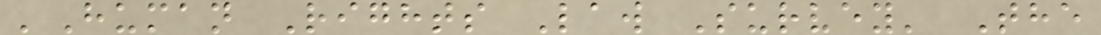'Human Rights Law Survey' The
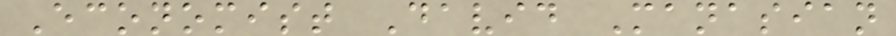Economist David Manasian
